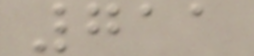711
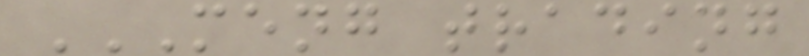MENG TRADING
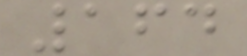164
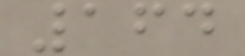164
